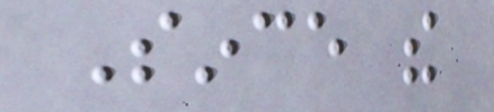Since the
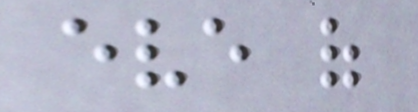eve of
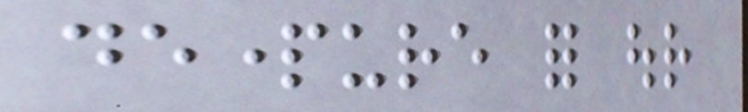departure for our
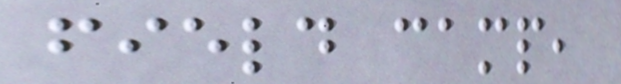field camp,
